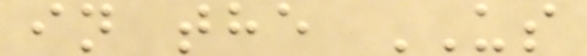in the US
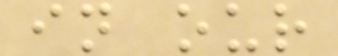in our
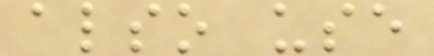also use
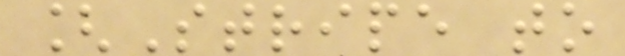[Stripe to
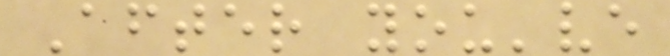After you've
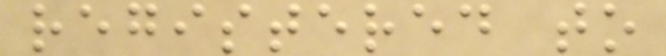registered to
